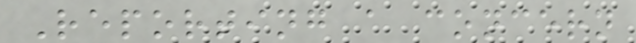Reporting a concern
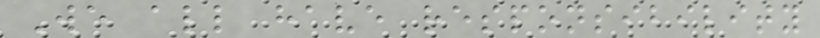We all have responsibility
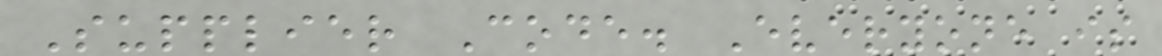Supplier Code. Everyone is
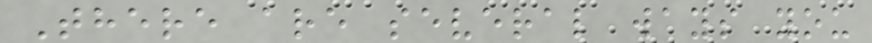There are several ways you
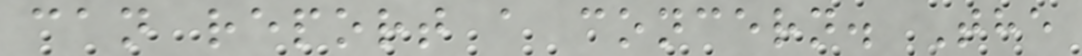can report a concern. The
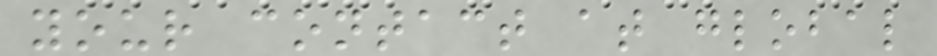your contact at global
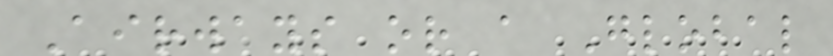Airways or a Global
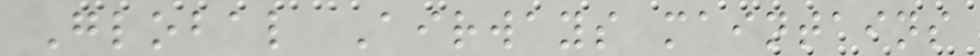Global Airways maintains
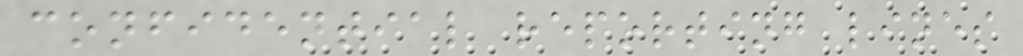confidential reporting lines
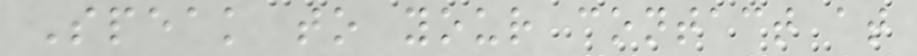Speak to your contact at
